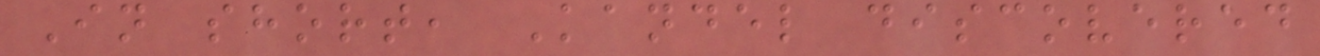In short, Kandel discovered
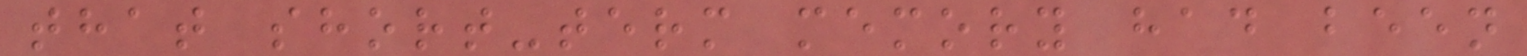that short-term memory had been
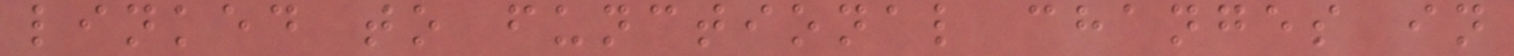linked to functional changes in
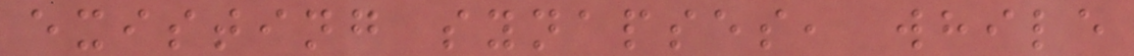existing synapses, while
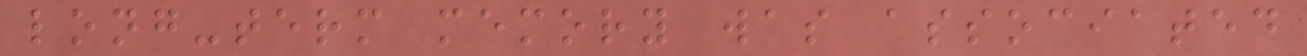long-term memory was associated
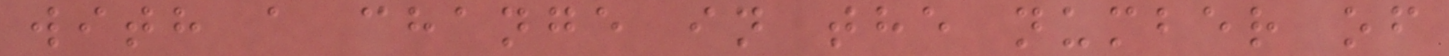with a change in the number of
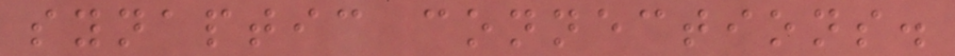synaptic connections.
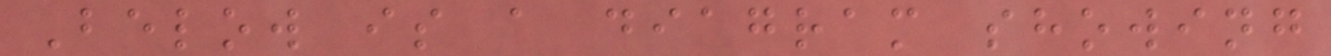Below is a diagram showing
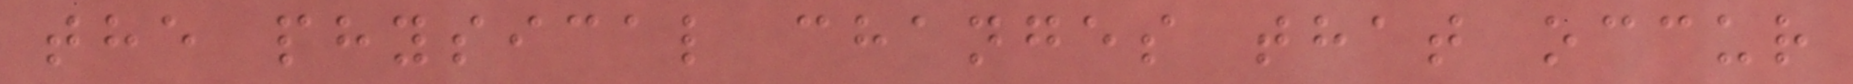the physical changes that occur
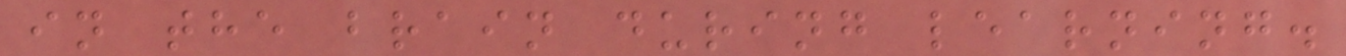in the brain during learning.
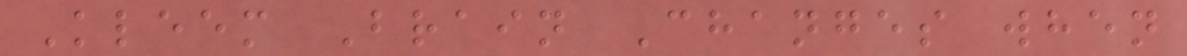Kleem Brain Changes when
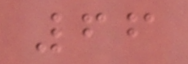66
